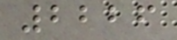2226
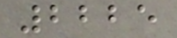2225
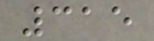315
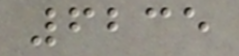6235
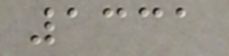1331
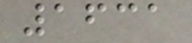1631
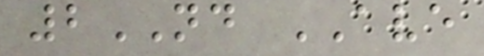2ND AVE
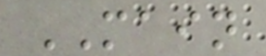MAIN
